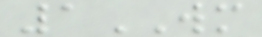1WM
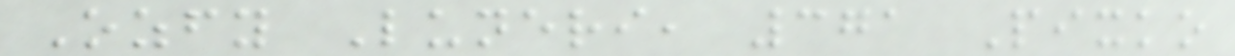Ozfy Luneri, 371 Pixko
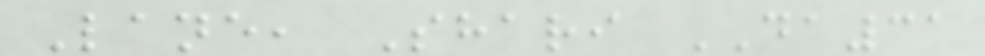Lane, Shari DA31
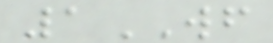1WF
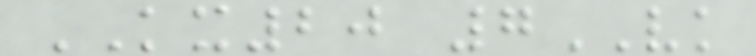KX20 7VK
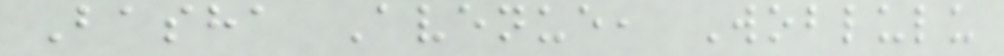Basha Avenue, Woblulu
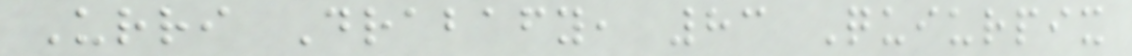Urri Drabafy, 83 Quiurpix
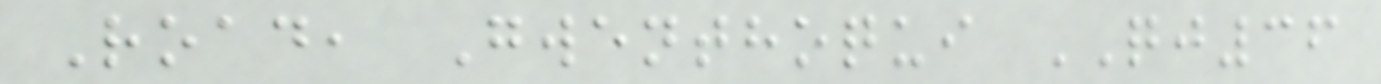Road, Gwenthoqui QJ36
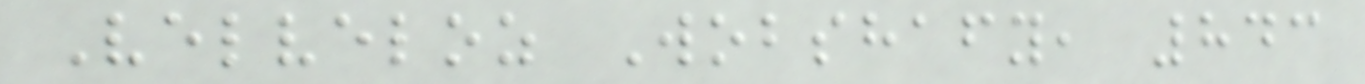Velveloz Wobshafy, 843
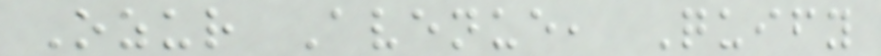Ozur Avenue, Quify
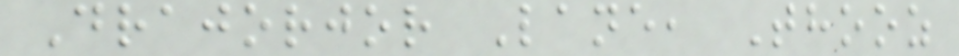Drajorjor Lane, Thooz
